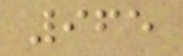965
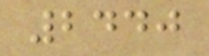2440
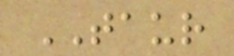TAUR
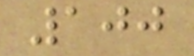100
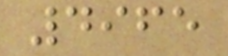4965
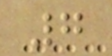7
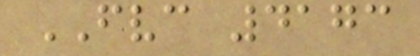FVC 4173
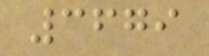3679
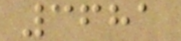3681
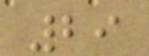29
